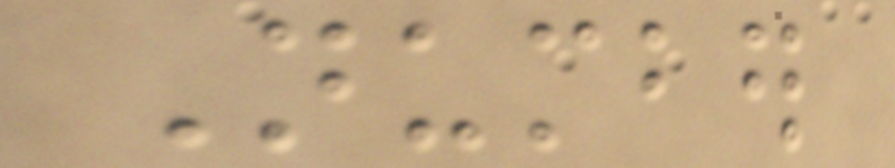Number
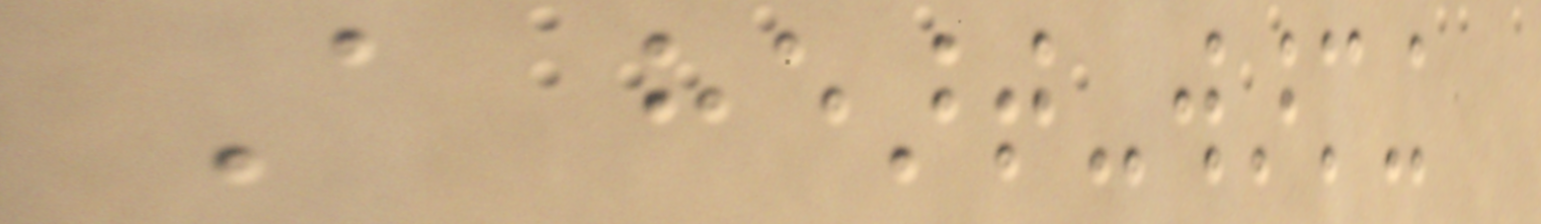A heart-warming
